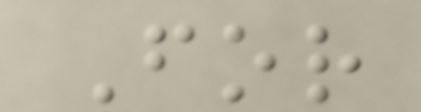For
